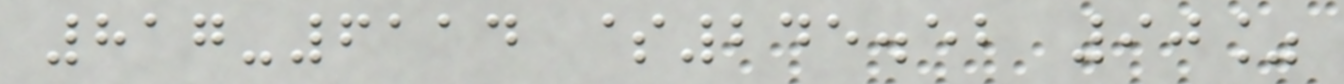817-6114 $245.52 90%
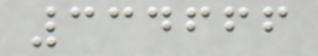334666
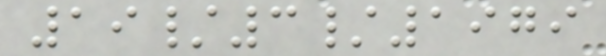19/3/1979
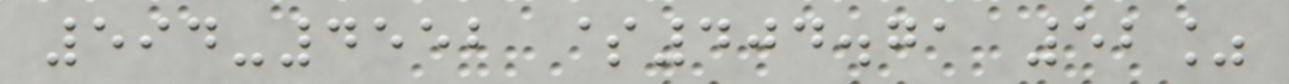594-4552 $404.71 52%
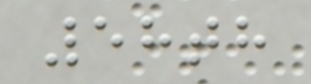58th
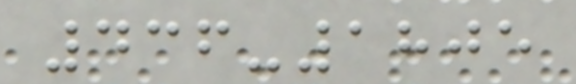436-1805
